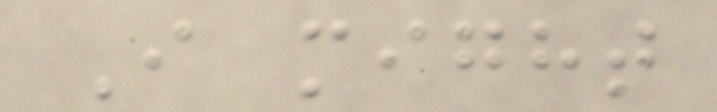I might
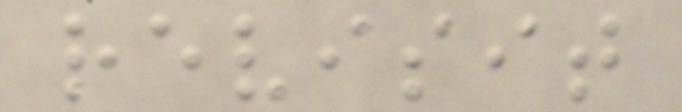revisit
